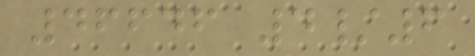46646 4/6
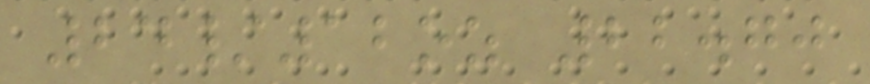24/12oz 22.70
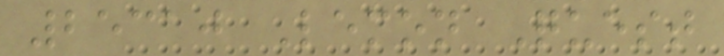25310 Lemon Quest
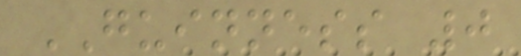GUINNESS 0
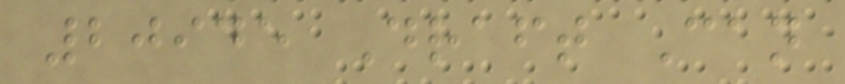20945 Draft Can
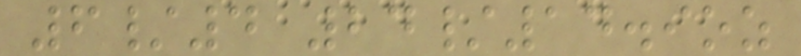6/4 24/14.9oz
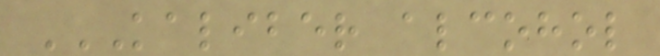KALIBER ALCOHOL
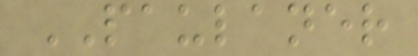PAULANER
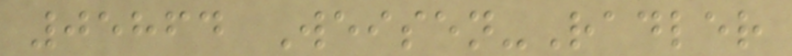05864 Weisen-Radler
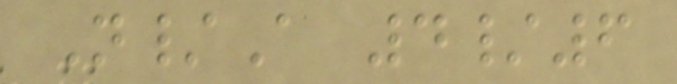N/A 4/6
